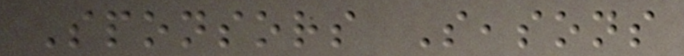Sponsors Seasons
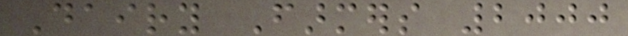Dairy Farmers 2000
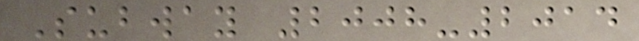Subway 2008-2014
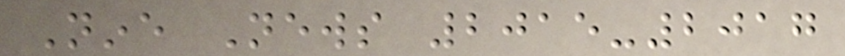Nine News 2015-2017
